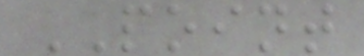POINT
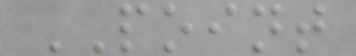POINT
